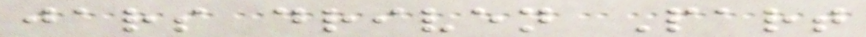jars driven Part
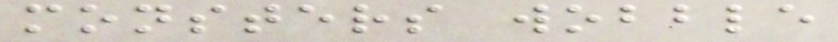monsters wobble
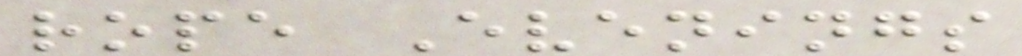rope Evenings
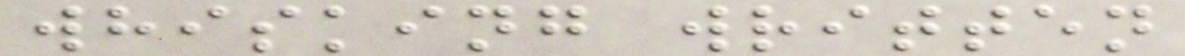whisking written
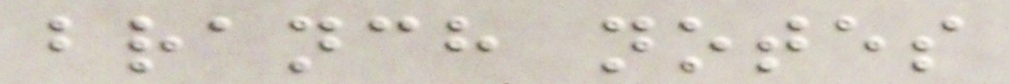branch notes
